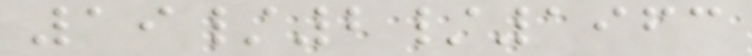19/2/1963
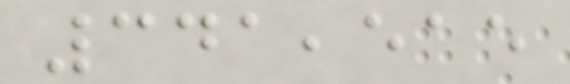341,515
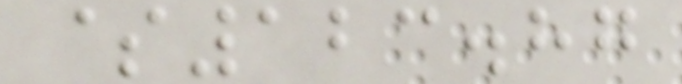$123.87
